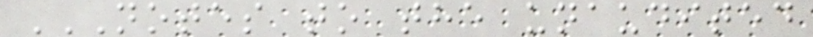NOTES TO THE UNAUDITED
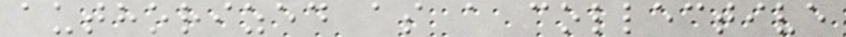authorized as a collective
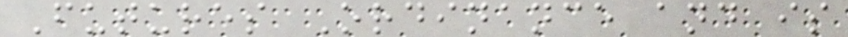Futures Ordinance and is
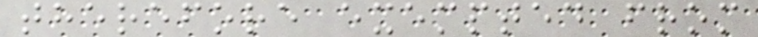therefore exempted from
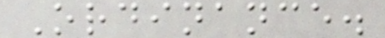Ordinance.
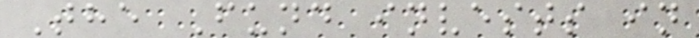The Fund invests in
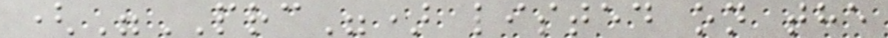("PRC") listed on the
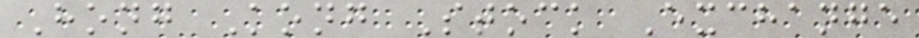Hong Kong Stock Exchange
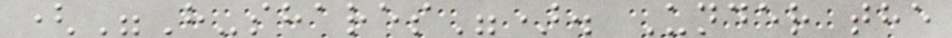("H-shares"). Under the
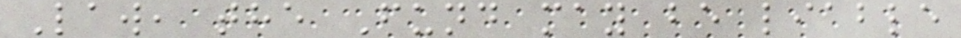Law, the Fund may be liable
